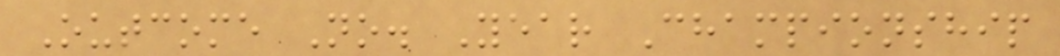Outcome No. Year Championship
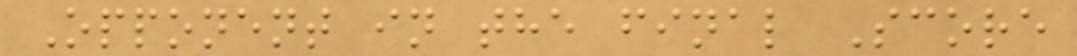Opponent in the final Score
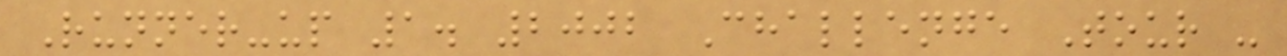Runner-up 1. 2002 Challenge Tour -
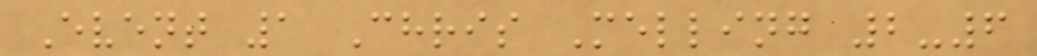Event 1 Chris Melling 2-6
